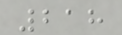218
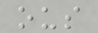ous
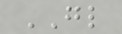GL
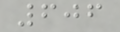606
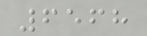6568
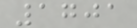1701
